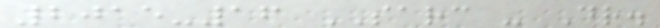2015-16 SARC - Dr.
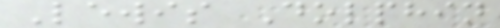Lewis Dolphin
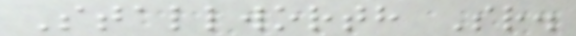Stallworth Sr.
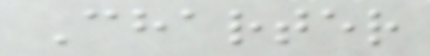Charter
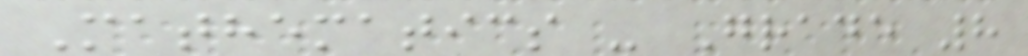Mathematics - Grade 8
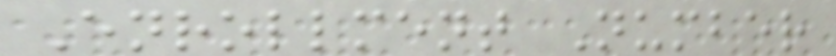Enrollment Number
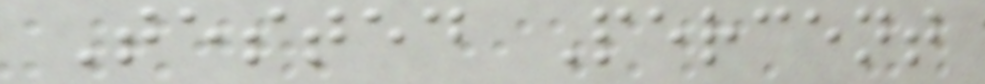Tested Percent
